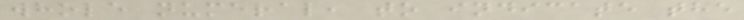whole numeral, to indicate the
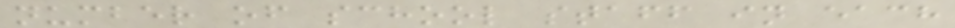number of school staff in each
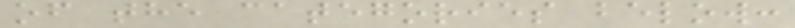of the categories below:
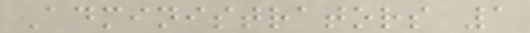Administrators 1
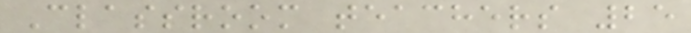Classroom teachers 25
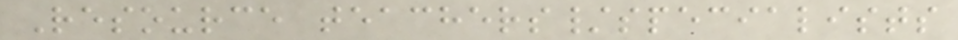Resource teachers/specialists
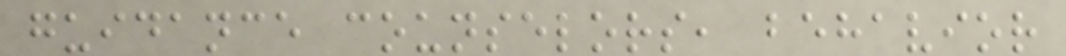guidance counselors, behavior
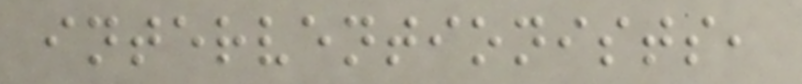interventionists,
